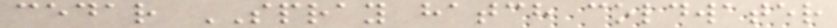cedar SPRAY hatch coldwater
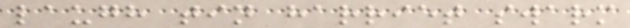laugh tin harriet swarm
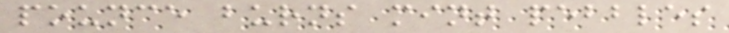pounce burns mint pebbles
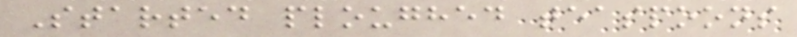Started ploughed teaspoons
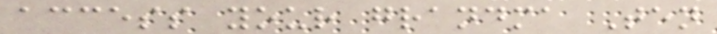access your grandma Ten
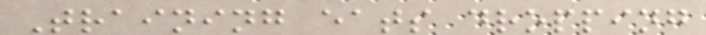Training eats dropping
